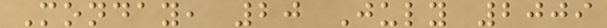Monday, 20 July 2009
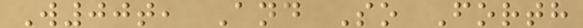W00t, And So Forth
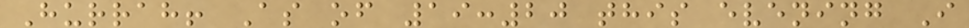Hurrah! As of 19:20 this evening I
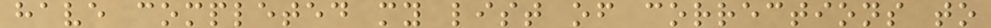have completed my list of corrections to
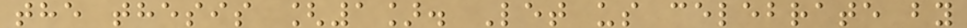the thesis [1]. Let us celebrate by
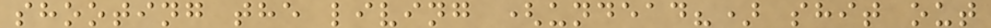shooting the living (undead?) shit out
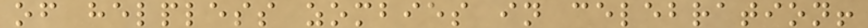of helpless zombies in celebration!
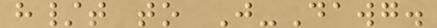h/t to J-Dawg.
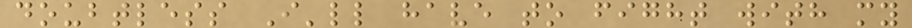doubtless I'll have to fight with my
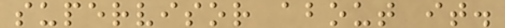supervisor about it.
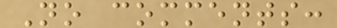No comments:
